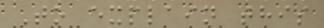To explain this
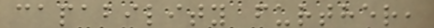capability further,
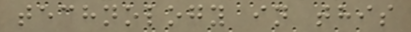technology in this
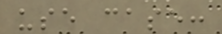use case:
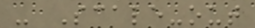- Scale-out
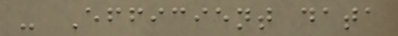- Efficient data
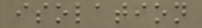isolation
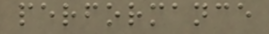performance
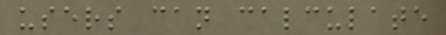users can calculate
